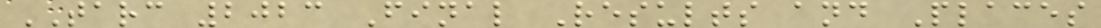TARC 2023 Final Results and Places
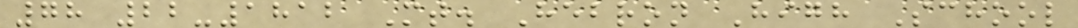78 22-1812 Mt. Hebron High School
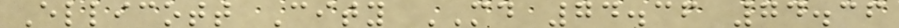Ellicott City MD 74.36 74.36
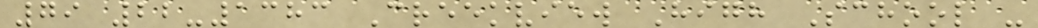79 22-1383 Creekview High School -
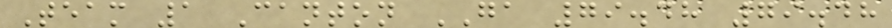Team 1 Canton GA 79.48 79.48
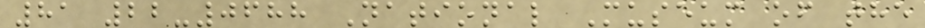81 22-0688 National Museum of the
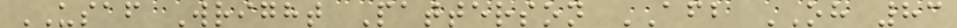USAF Wright Patterson AFB OH 83
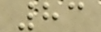83
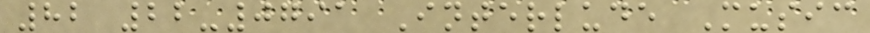82 22-0791 Interlude Music
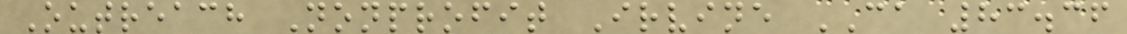Outreach Nonprofit Irvine CA 83.36
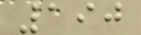190
